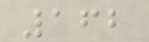162
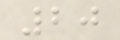20
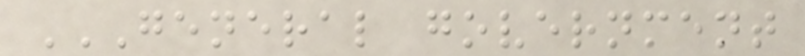GENERAL GOVERNMENT
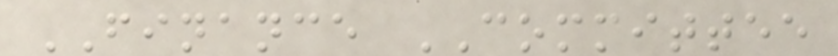FINANCE COMMITTEE
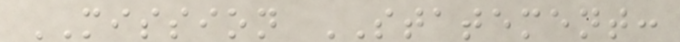MISSION STATEMENT:
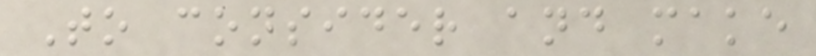To consider and make
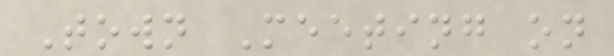Town Meeting on
